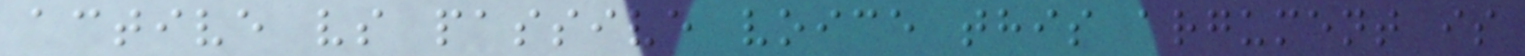active vs passive voice this argument is
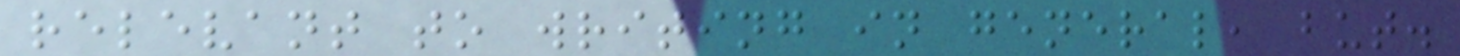relevant to writing in general, but.
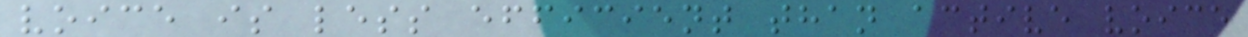voice is less efficient than active voice
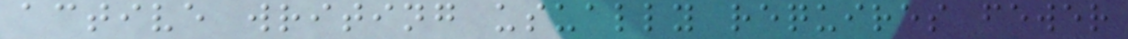active writing usually requires fewer
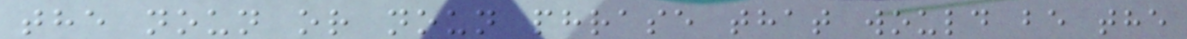the noun or noun phrase that would be the
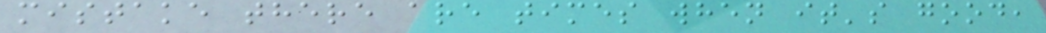mistake there are times when it's good,
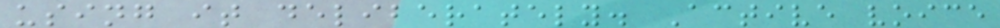using it deliberately. Active voice
